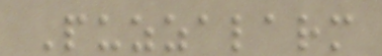Puzzalarm
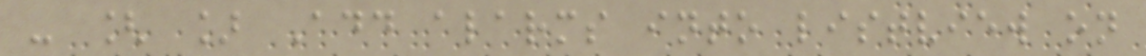- [ ] Add alarms into listview on
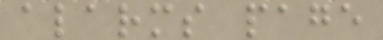alarms page
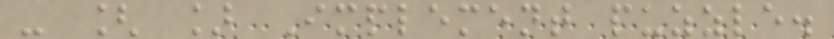- [ ] Implement puzzle.
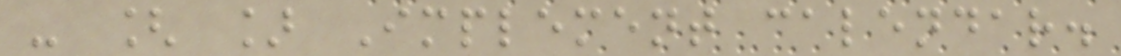- [ ] Implement calendar.
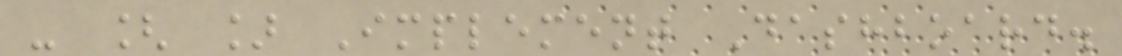- [ ] Implement Dashboard.
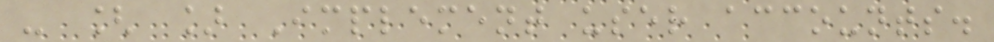- [ ] Implement user accounts.
